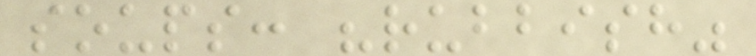soups: "rubbish"
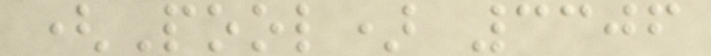(Pool) 3306
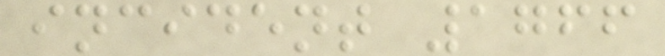incident 1766
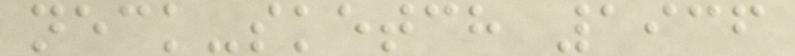neck-sketch 1936
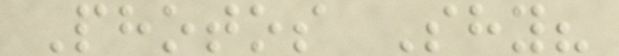Photos Shy?
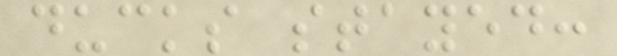ducks stayed:
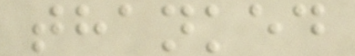thanked
